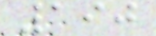190
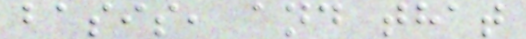basis, and that
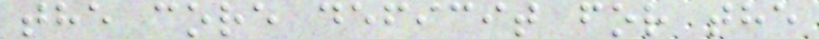the core deficit for the
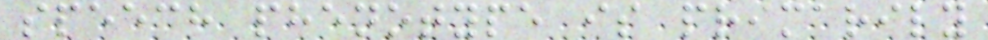speech phenotype is primarily
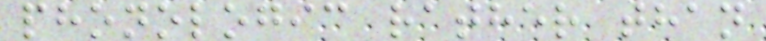phonologic rather than
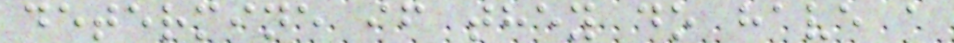determine if they do have a
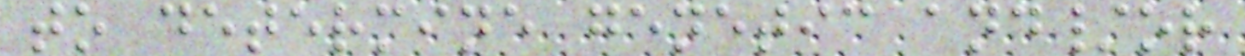to determine genetic and/or
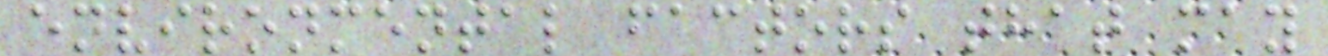environmental factors that may
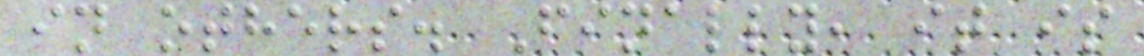in others. Finally, it is
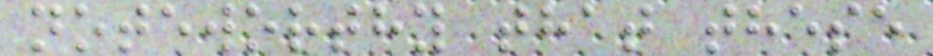noteworthy that these
